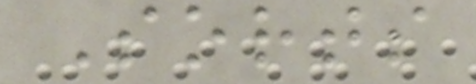Sorts
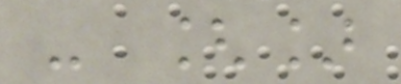- []
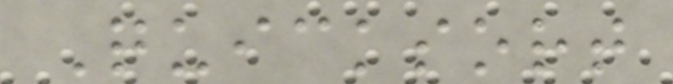Quicksort
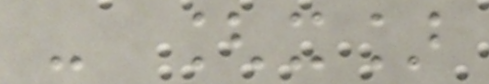- [x]
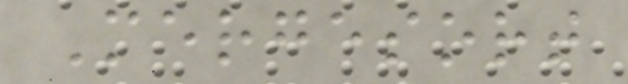Mergesort
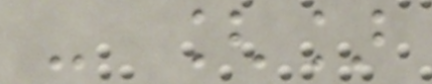- []
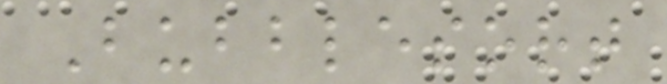Bubblesort
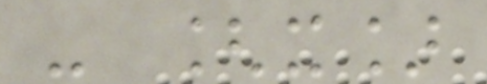- [x]
